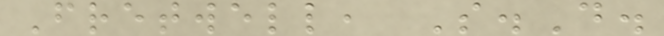Fretwell, S.D.
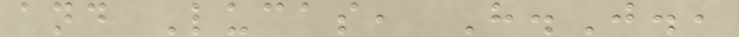and Lucas, H.J.,
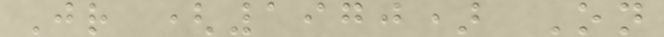Jr (1970) On
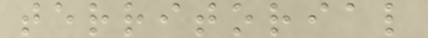territorial
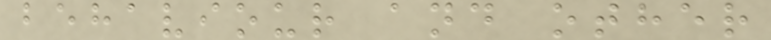behaviour and other
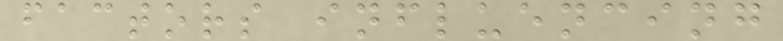factors influencing
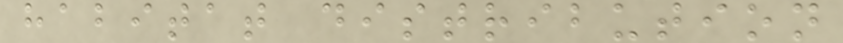habitat distribution
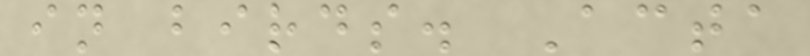in birds. Acta
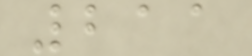211
